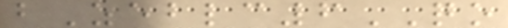bZeblc6QO
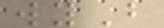wyB
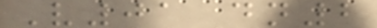V01 dn2
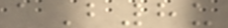aB8u
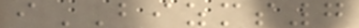iBIZMS7
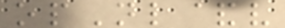opNl&v
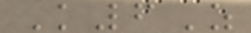K6Z
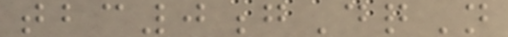tbc0gDqN
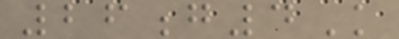26g4K
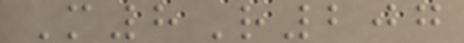M8R207
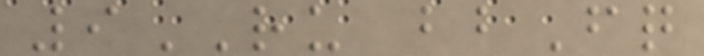9RU bbFq
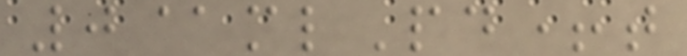0@mlPd+t
